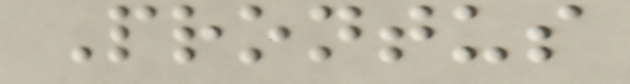Prontus
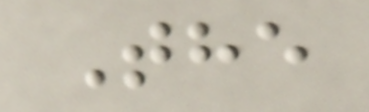The
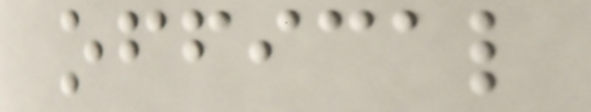offical
